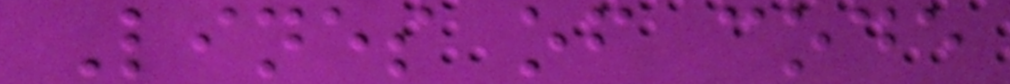Lines of code
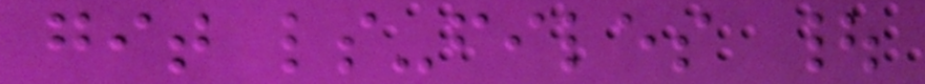git ls-files |
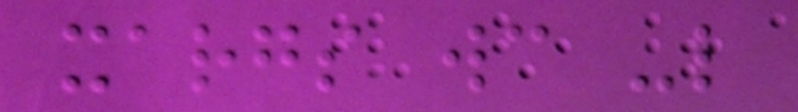xargs wc -l
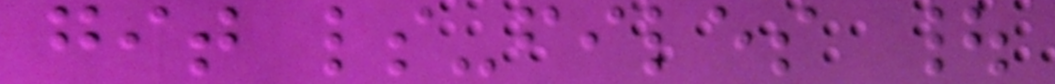git ls-files |
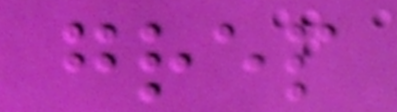grep
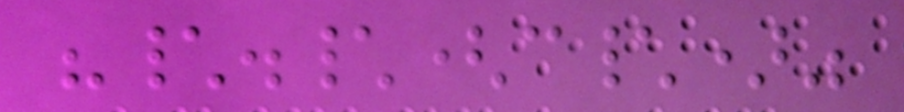"\.\(c\)"
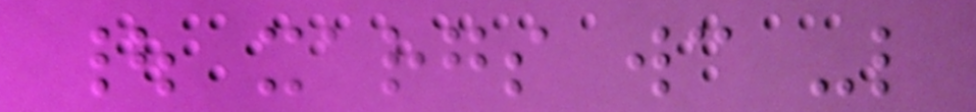| xargs wc -l
